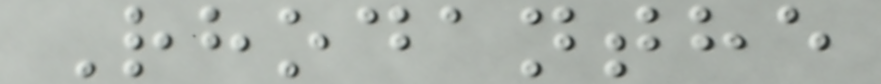Rhodanthe
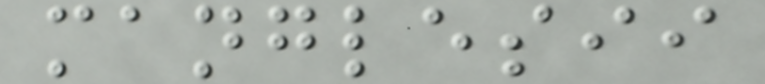manglesii
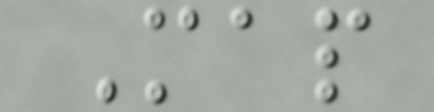Map
